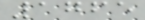1765
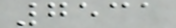7531
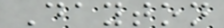Dayton
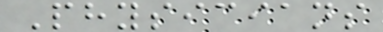Physicians
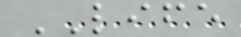LIFE
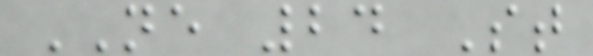NE 24 St
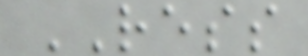RESS
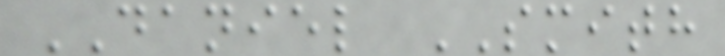DANIEL SMITH
